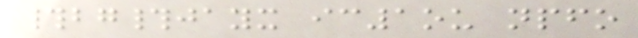#bg#jayx ic1ou npfo
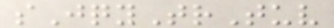sJqyTrTuv
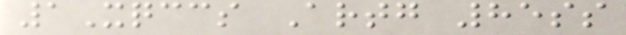1Xqccs Artg 85ss
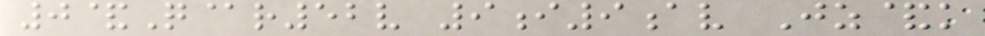0&Q@r52v 9i9av Jz&k
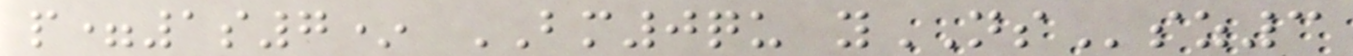p=1s7* BM0qu yNSsz3
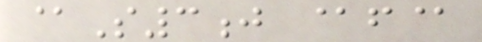@S3j @f@
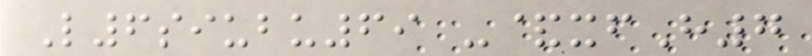L6siubu69 -&xfH7
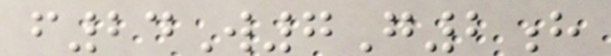f24W7G2h
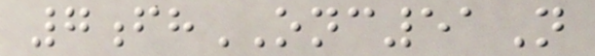7fhONC51N
